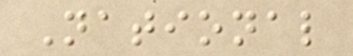National
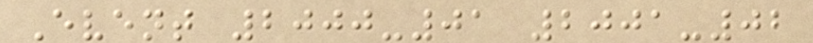Event 2000-01 2001-02
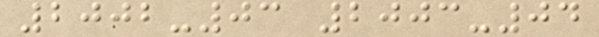2002-03 2003-04
